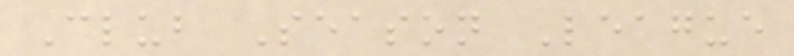Club Season League
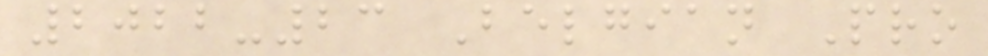2022-23 Belgian Pro
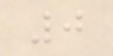0
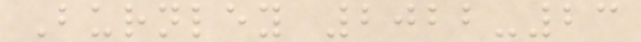Burnley 2022-23
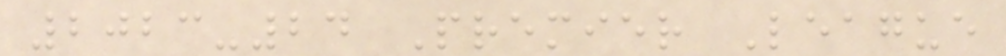2023-24 Premier League
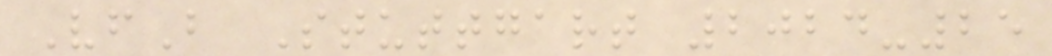VfB Stuttgart 2024-25
